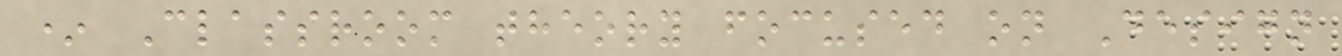* Classroom theory focused on Design
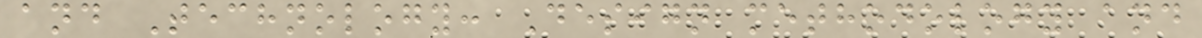and Technology: Design methodology and
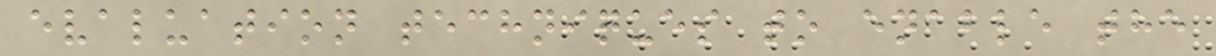evaluation techniques to enable the
